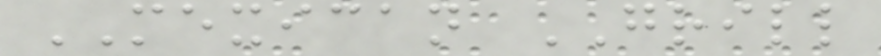MEXICAN GRILL
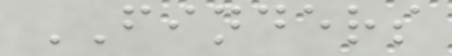FINDERS
